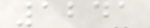1241
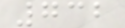732
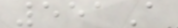551A
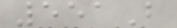551B
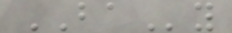BAy
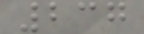237
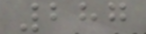287
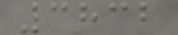3832
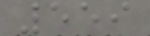559
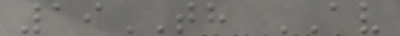19TH AV
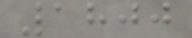1800
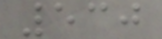530
